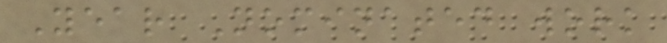Year Nominated work
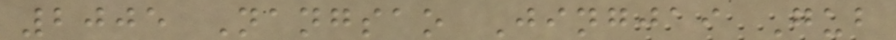2005 Nangsao Jingjai Gub
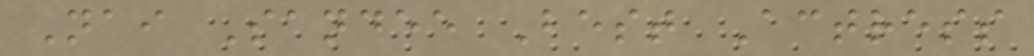Nai Sandee Best Actress
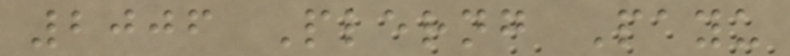2006 Plerng Payu
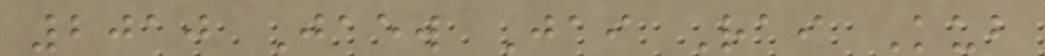2010 Jaew Jai Rai Kub
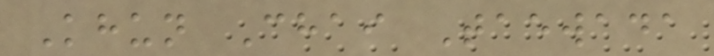Khun Chai Taewada
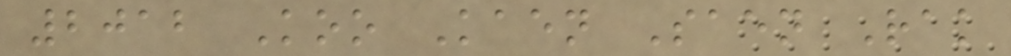2012 Koo Kaen Saen Rak
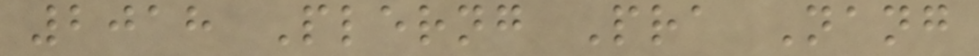2018 Plerng Pra Nang
